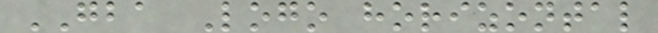GBA Logo horizontal
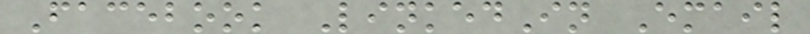Facebook LinkedIn Email
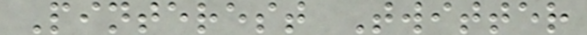Pinterest Twitter
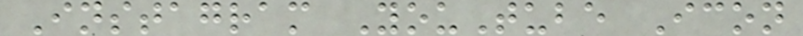Instagram YouTube Icon
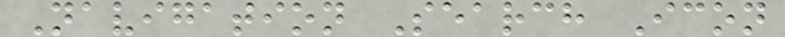Navigation Search Icon
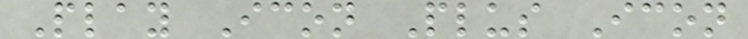Play Icon Plus Icon
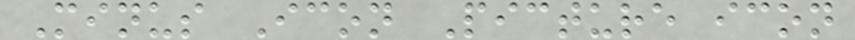Minus Icon Picture icon
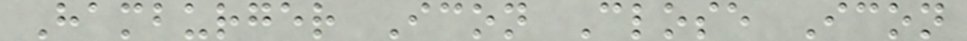Hamburger Icon Close Icon
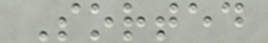Sorted
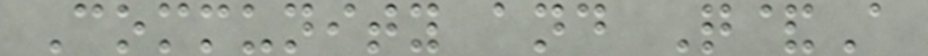Community and Q&A
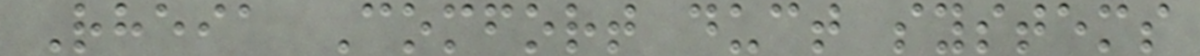Rheia Comfort duct systems
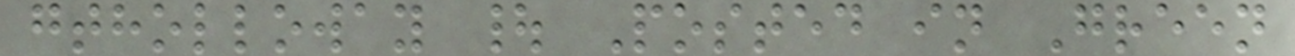gtholloway | Posted in Green
